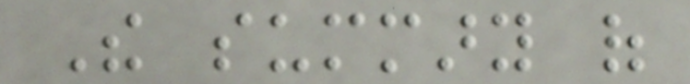The summary of
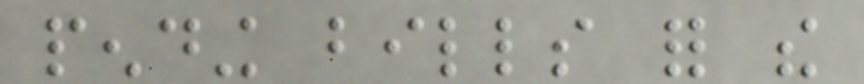pending bills for the
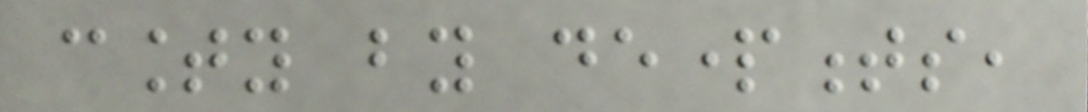county by departments,
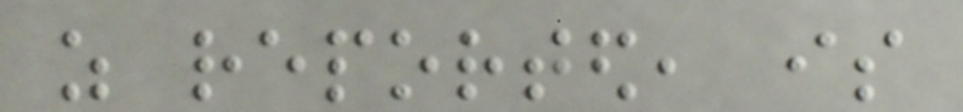as reported, is
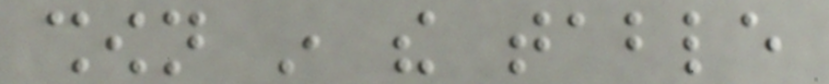shown in the table
